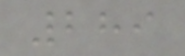289
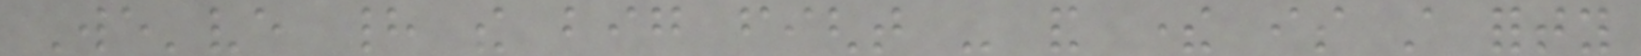We've had the big fight - and there is still forty
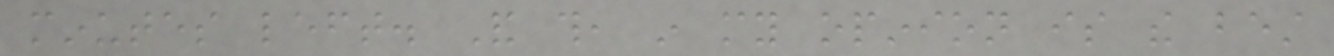minutes left. And this, in my opinion is the best
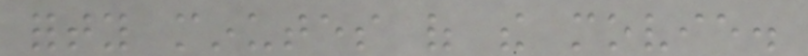forty minutes of the movie.
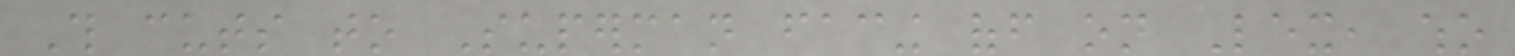This cuts to Superman facing off on Lex, who
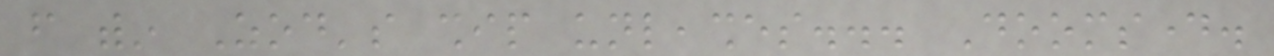from within Zod's ship unleashes... Doomsday.
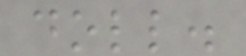doll.
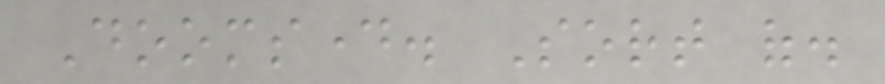Doomsday. Sort of.
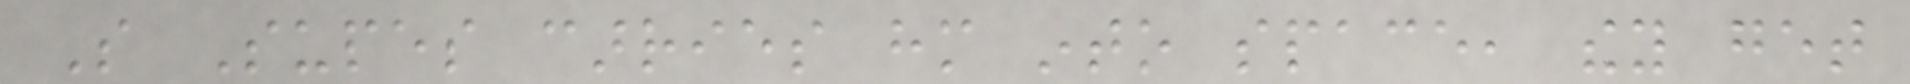So Supes carries him into space, they get
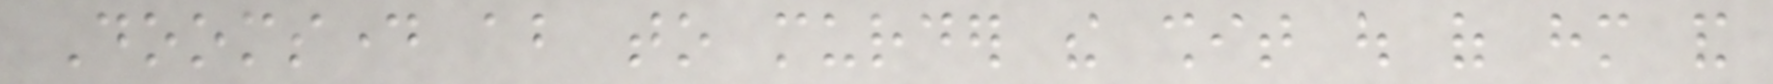Doomsday about to murder the shit out of him and
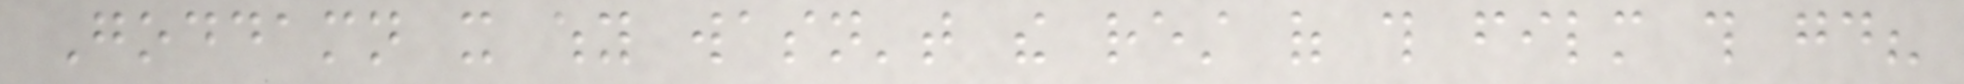Goddamn it why wasn't the rest of this film this good?
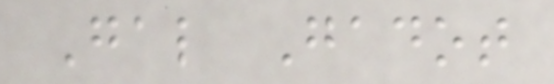Gal Gadot
